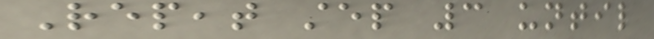Repeat step 3 until
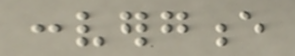convergence
